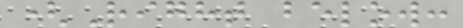(Right below:
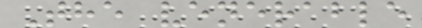The venerable
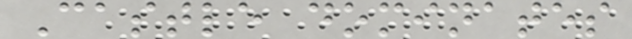Castle dominates
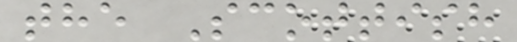the Scottish
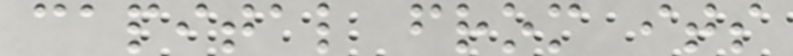capital from its
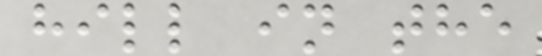hill in the
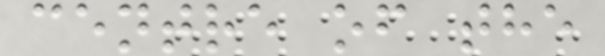centre of the
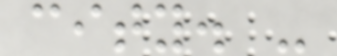city. -
